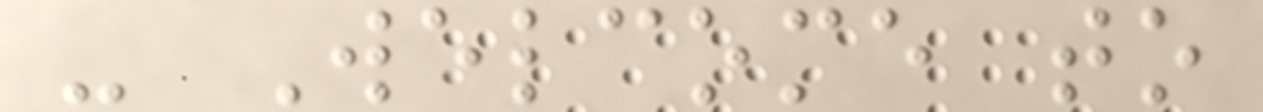- Welcome to
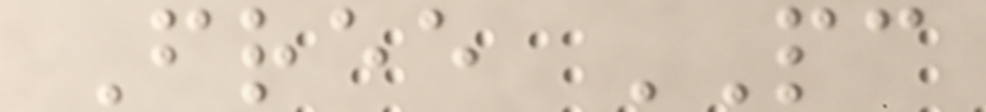Free PC
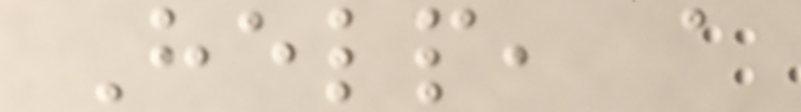Help, a
